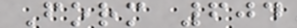Form 604
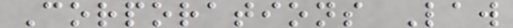Corporations Law
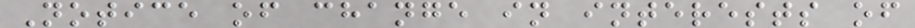Notice of change in interests of
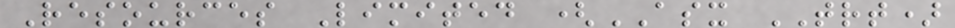Resources Limited (ASX TRT)
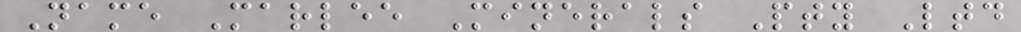Name Marlee Minerals Pty Ltd
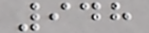948
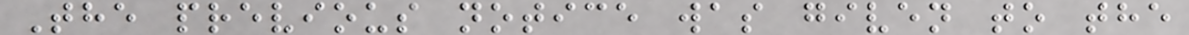The previous notice was given to the
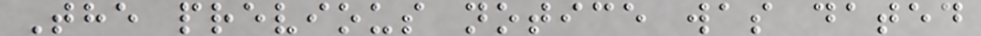The previous notice was dated
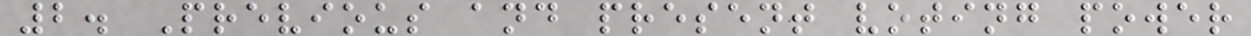2. Previous and present voting power
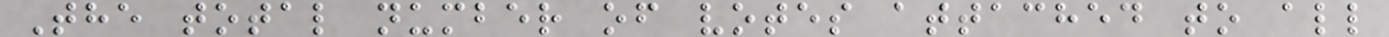The total number of votes attached to all
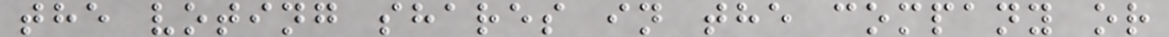the voting shares in the company or
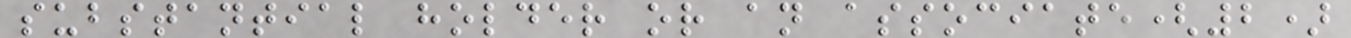substantial holder or an associate(2)
